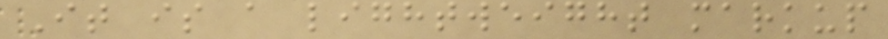It is a lightweight markup
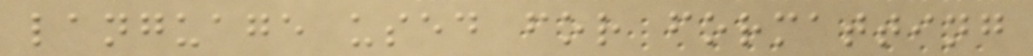language used for formatting
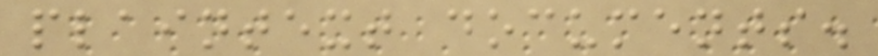plaintext documents.
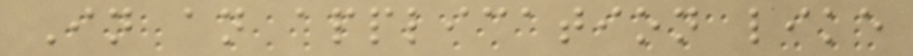In an application like
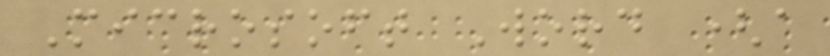Microsoft Word (a
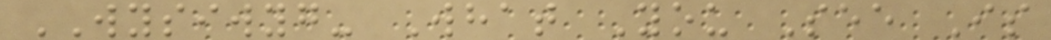WYSIWYG- What You See Is
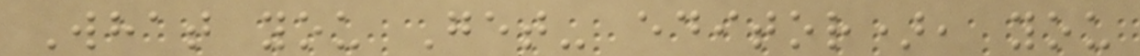What you Get- editor), you
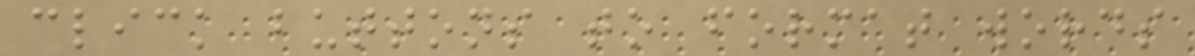click buttons to format words
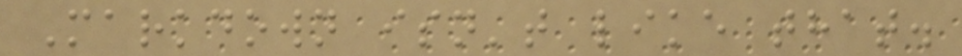Markdown isn't like that.
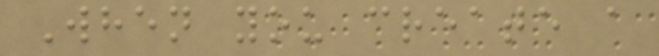When you create a
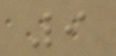9
